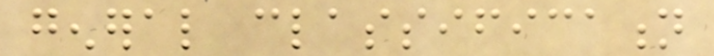general classification
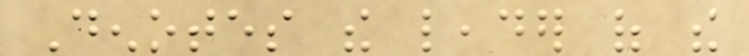Denotes the leader of the
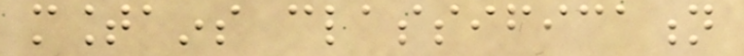mountains classification
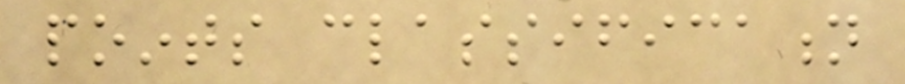points classification
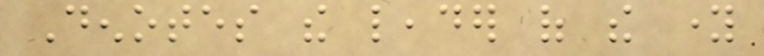Denotes the leader of the young
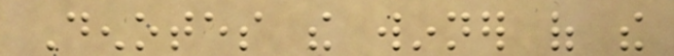Denotes the winner of the
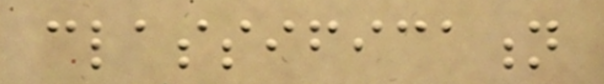classification
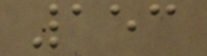153
